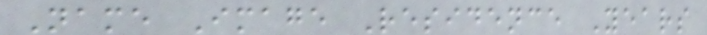Name Image Residence Years
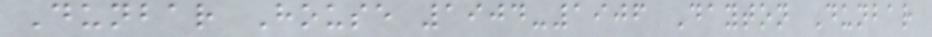Dunbar House 1904-1906 Dayton Dunbar
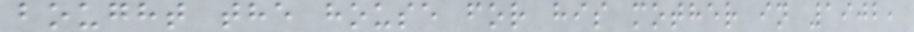bought the house for his mother in 1902,
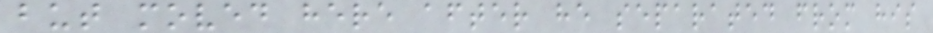but moved here after he separated from his
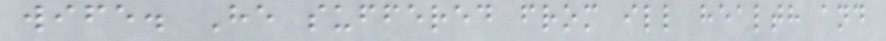wife. He suffered from ill health and
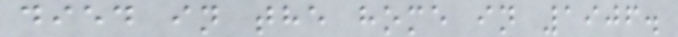died in the home in 1906.
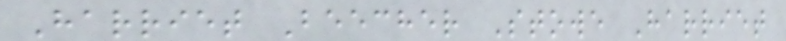Harriet Beecher Stowe Harriet
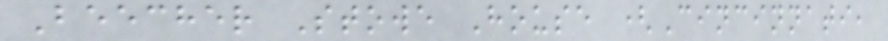Beecher Stowe House (Cincinnati,
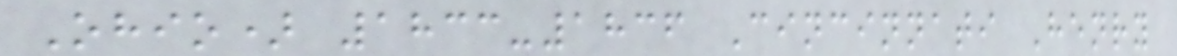Ohio) 1833-1836 Cincinnati Henry
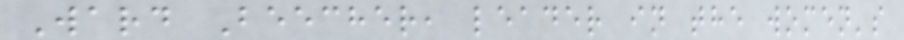Ward Beecher, leader in the women's
